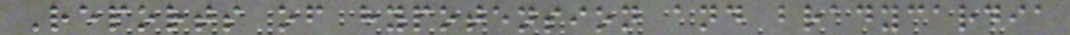Reports of hypotension and bradycardia
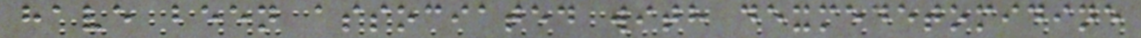have been associated with dexmedetomidine
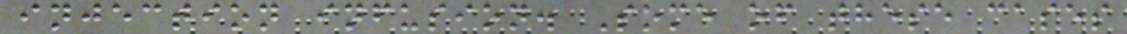injection infusion. Some of these cases
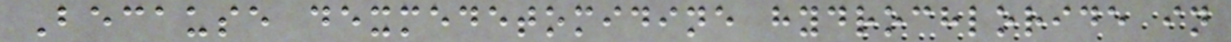Because dexmedetomidine hydrochloride in
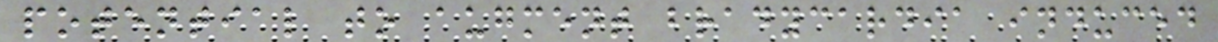potential to augment bradycardia induced
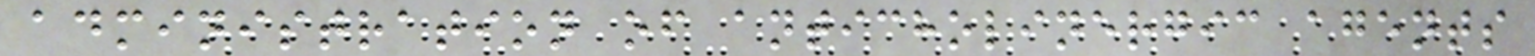administration of anticholinergic agents
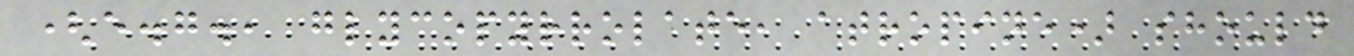(e.g., glycopyrrolate, atropine) should
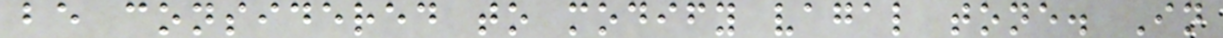be considered to modify vagal tone. In
